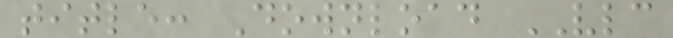title: Download VLC
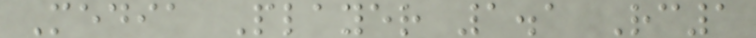Media Player 1.1 Rc1
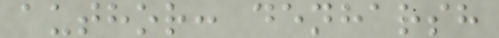author: denharsh
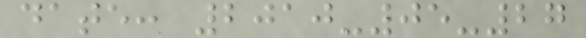date: 2010-05-27
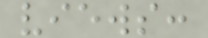views:
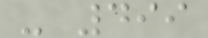- 499
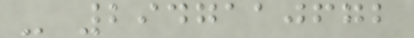- 2947110672
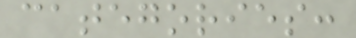categories:
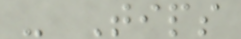- Tips
